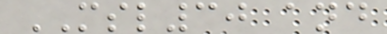MSL30 and
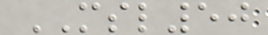MSL50
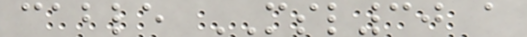cable MSL30 a
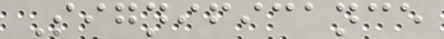Significance
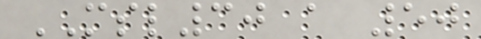MSL30 a 50
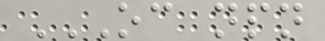OC NPN
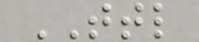TTL
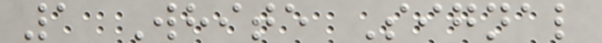1 White Signal
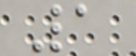1
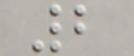2
